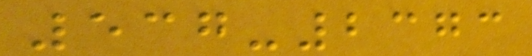537-2373
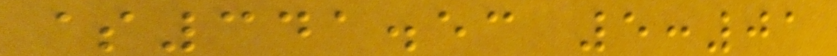$341.53 5:01
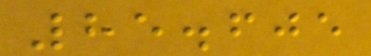85.605
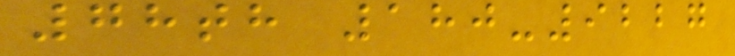78th 180-9227
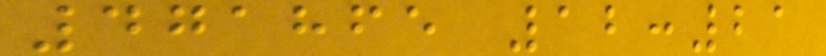471865 12:21
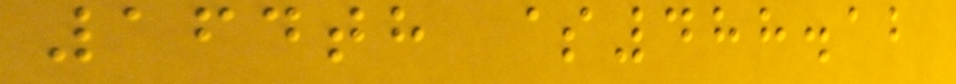164th $488.12
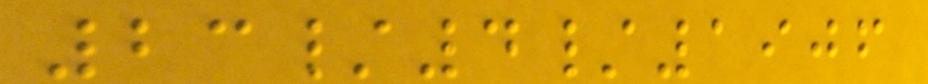23/4/1906
